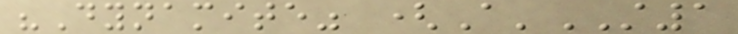"Dynamite" (A'ST1
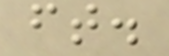ft.
